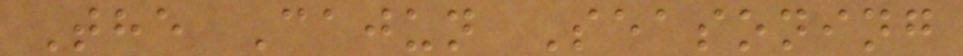The Cajun Seasoning
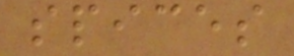spices
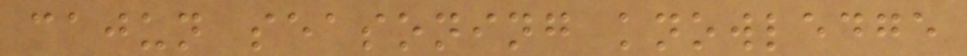cajun seasoning knowledge
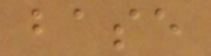base
